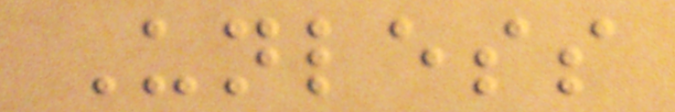Unless
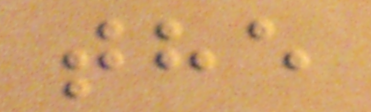the
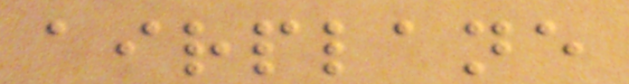airplane
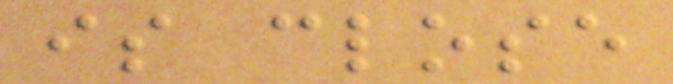is close
